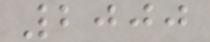2000
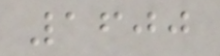1600
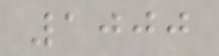1000
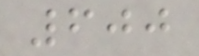600
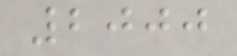2000
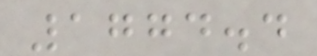1774.4
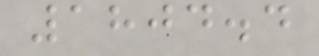1804.4
